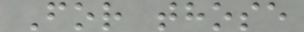For those
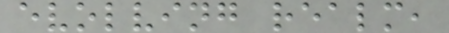evolving realm,
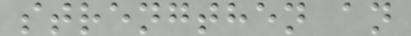strengthen an
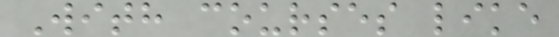With courses like
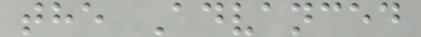the Advanced
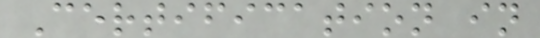Certification in
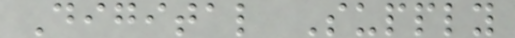Digital Supply
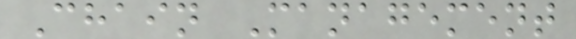Chain Management
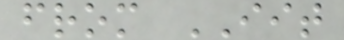from IIT
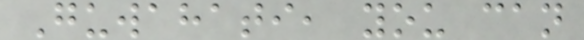Guwahati, you can
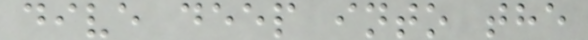dive deep into the
